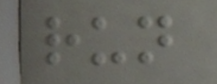run
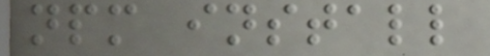npm install
